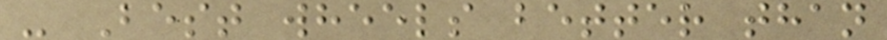- Best wheels better than
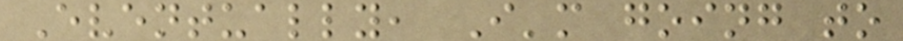Eventually, I'm going to
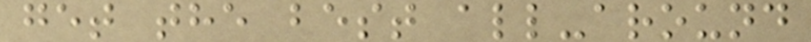get the best all-around
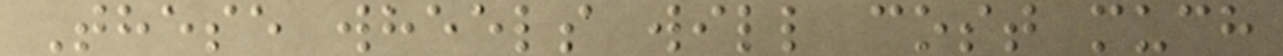These wheels will cost much
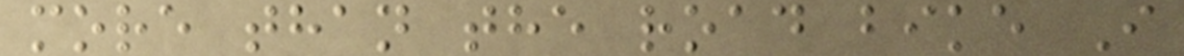more than the road bike I
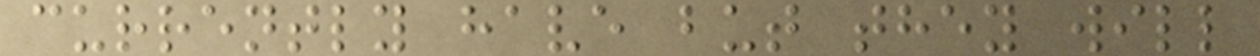currently have but they will
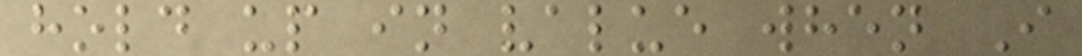hold up in value when I
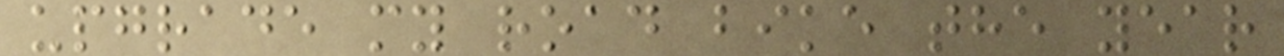upgrade my road bike the year
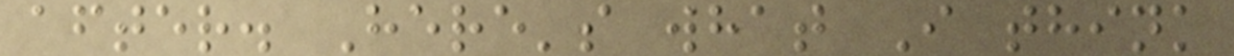after. Here's what I think
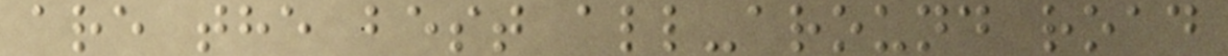are the best all-around road
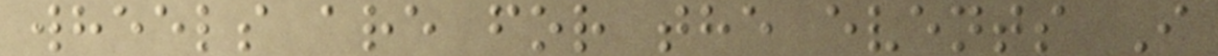wheels are for the events I
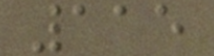115
